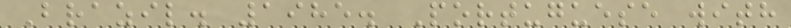Brazil. 1985. Portuguese with
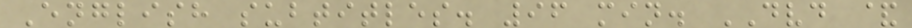English subtitles. 96 min. DVD &
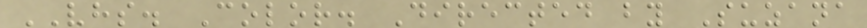VHS. Color. Directed by Suzana
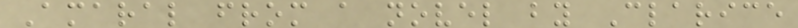Amaral from a novel by Clarice
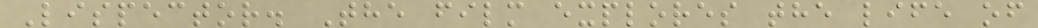Lispector. The film explores the life of
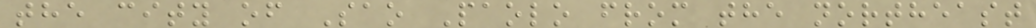the city of Sao Paolo from the northeast
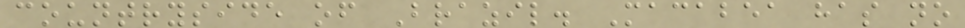countryside of Brazil. Macabea has no
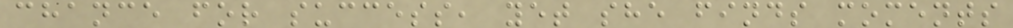chance for success, yet she finds moments
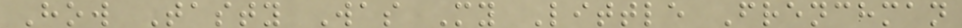How Tasty Was My Little Frenchman
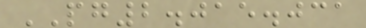PG2.015.031
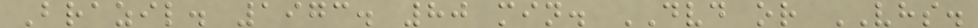Brazil. 1973. 80 min. DVD or VHS.
